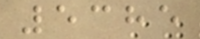5385
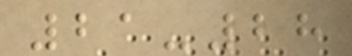21-28
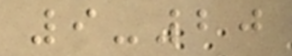9-20
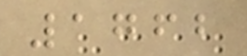1762
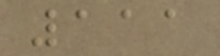111
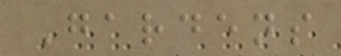Gardens
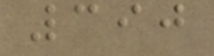390
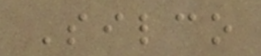Silco
